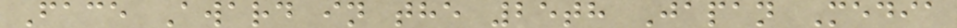Face Award in the 25th Japan Media
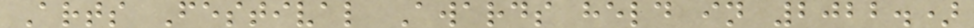Arts Festival Awards held in 2022.)
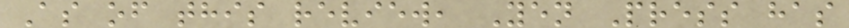As of this review, Yen Press has
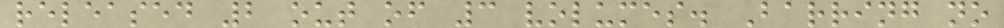released 2 out of 3 volumes. Barring no
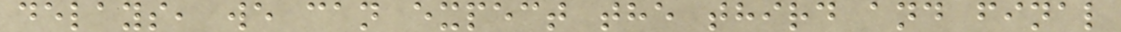delays, we can expect the third and final
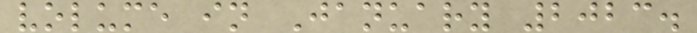volume in January 2023.
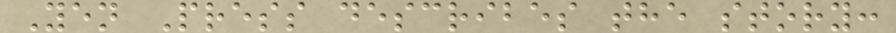Yen Press describes the story:
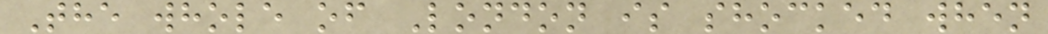The whole of London is shocked when
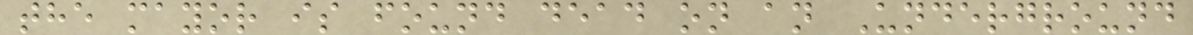the mayor is found dead on an Underground
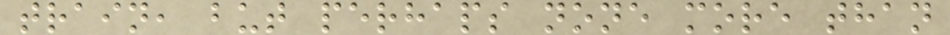train, but perhaps none more than
